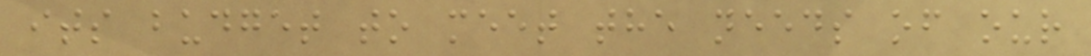its budget to meet the needs of our
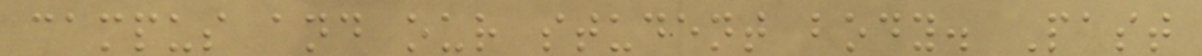campus and our student body. Past
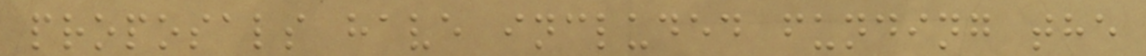proposals have included funding the
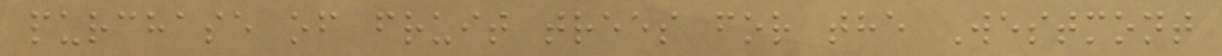purchase of fruit trees for the Westmont
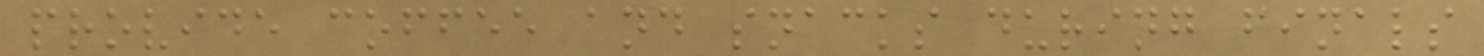provide coffee and snacks during finals
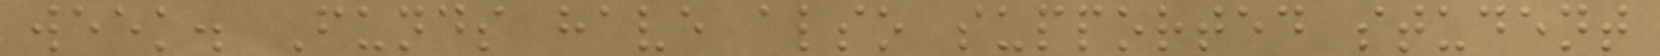week. Funds have also supported student
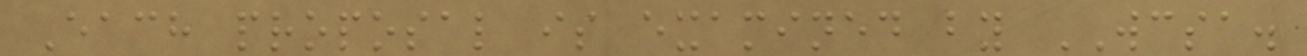Each proposal is examined by WCSA.
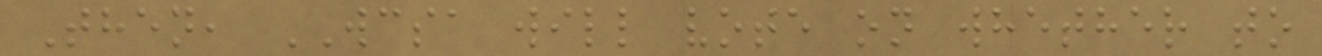Then, WCSA will vote on whether to
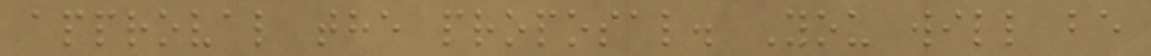approval the proposal. You will be
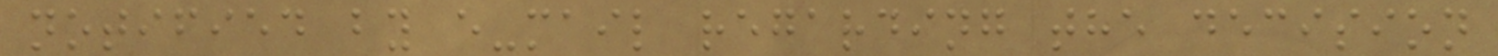notified by e-mail regarding the decision
